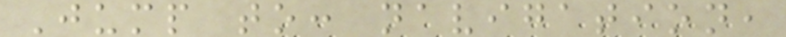Jump to: navigation,
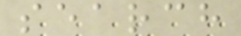search
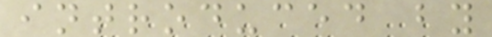introduced by
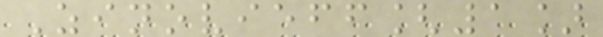Zinovieff[1]
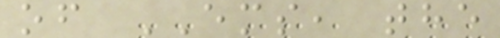of EMS, the
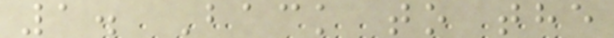1. Back to the
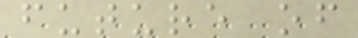future of
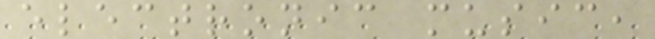electronic music,
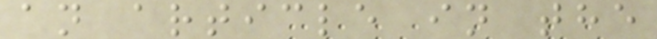an article in the
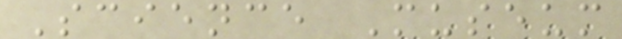Science Museum
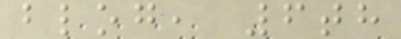blog, 6th
